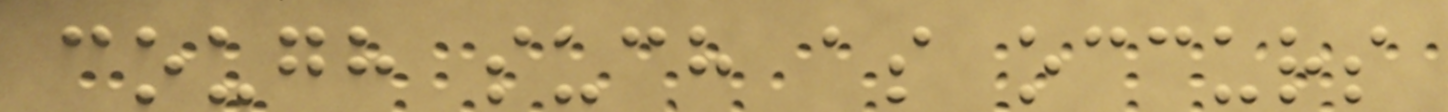cough such as occurs
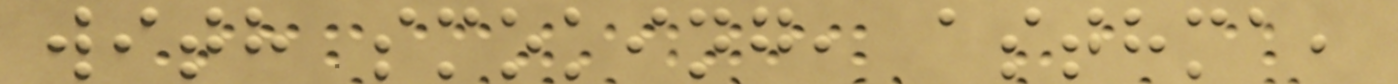with smoking, asthma,
